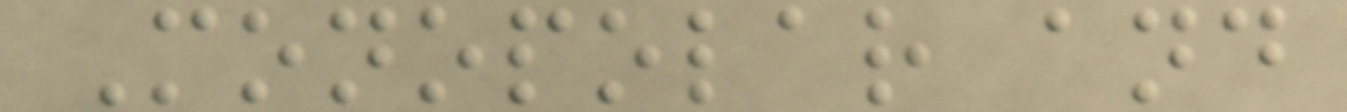Monopolar and
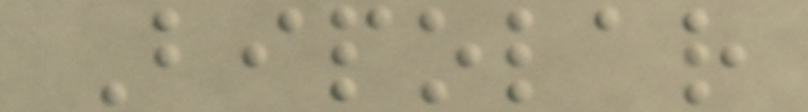Bipolar
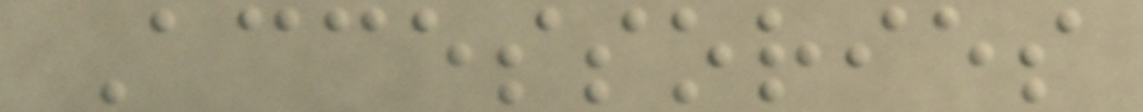Accessories
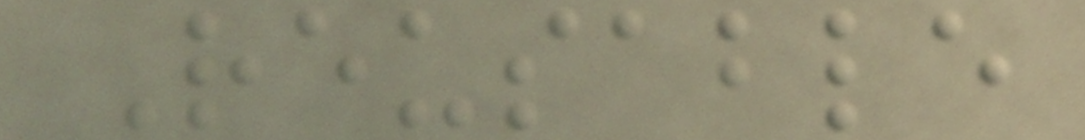Reusable
